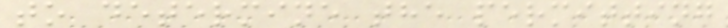to determine the permitting
